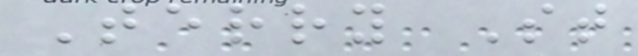Terry St
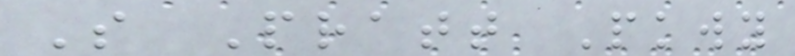S Pratt Pkwy
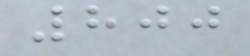800
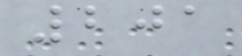201
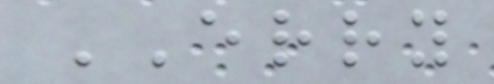ERRY
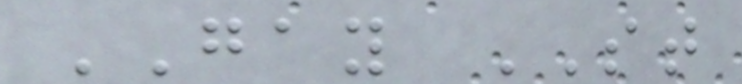GAY ST
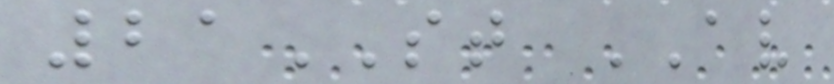21ST AV
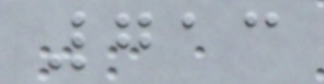713
